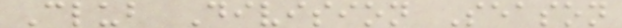Club Division Season
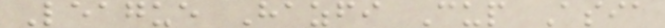League Hazfi Cup Asia
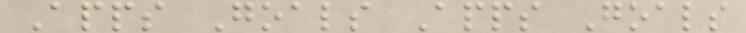Apps Goals Apps Goals
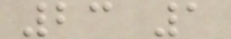23 1
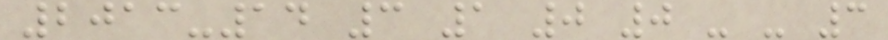2013-14 3 1 0 0 - - 3
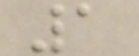1
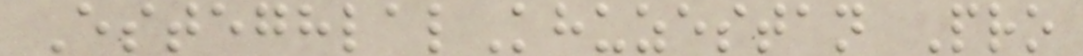EsteghlalKhuzestan Pro
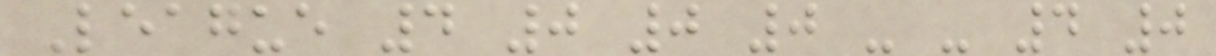League 4 0 0 0 - - 4 0
